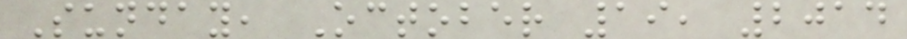Sunday, October 19, 2014
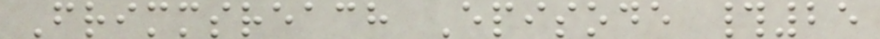Frimmsreach Episode #25
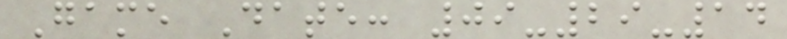Game Date: 09-29-14
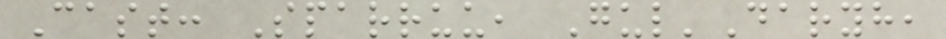Cast: Sparruu, Gul'Daryh,
